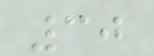30
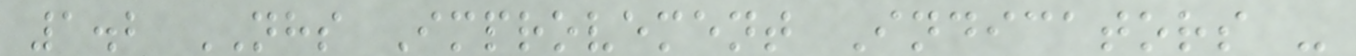1.2 NHS Improvement Indicators -
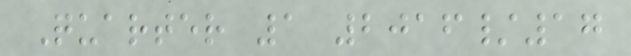Quarter 1 2016/17
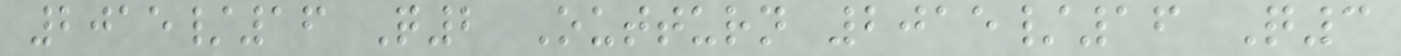2015/16 Q2 Outturn 2015/16 Q3
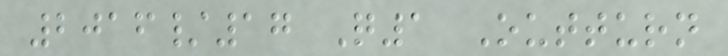2016/17 Q1 Outturn
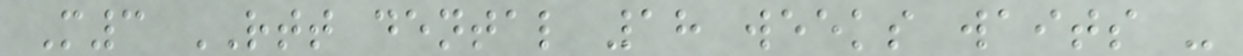M3 RTT dental 18 weeks waits -
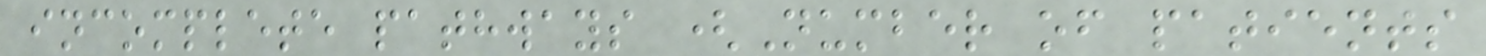incomplete pathways (Number of patients
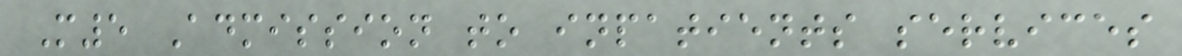M5 Admission to inpatients services
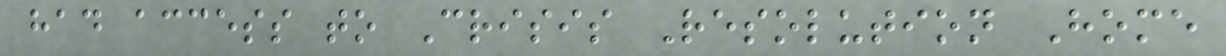had access to Crisis Resolution Home
